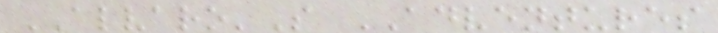ALVARO'S ADVENTURES
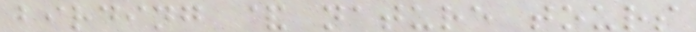birding & nature tours
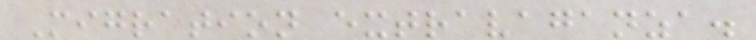Migration extravaganza.
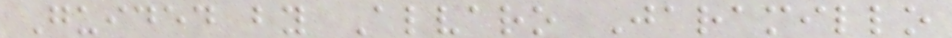Guided by Alvaro Jaramillo
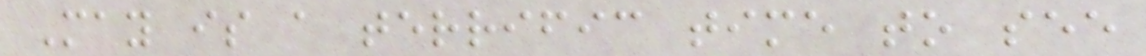May is a terrific time to see
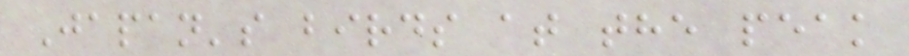Japan's birds at the peak
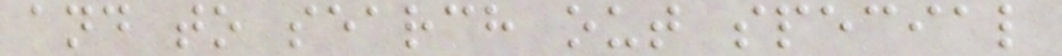and to search out special
